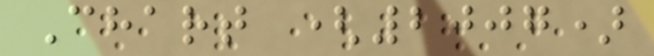Chart (2007)
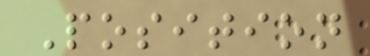Position
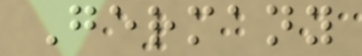Germany
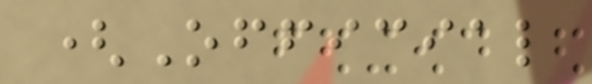(Official
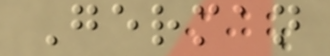German
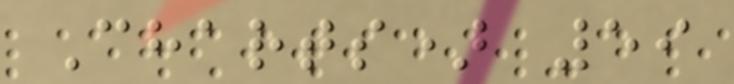Charts) 59
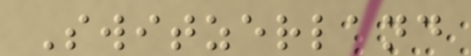Switzerland
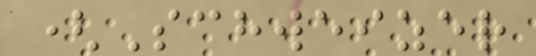(Schweizer
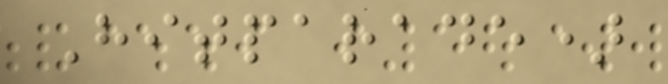Hitparade)
